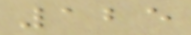125
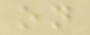on
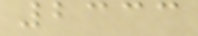2333
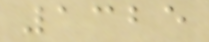1325
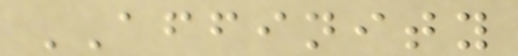AFFINITY
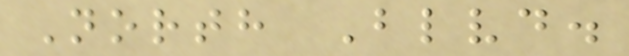North Blvd.
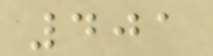401
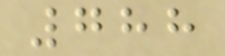788
